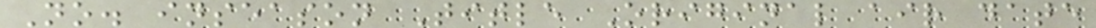No. inseason Title Original air date
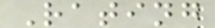Rating
